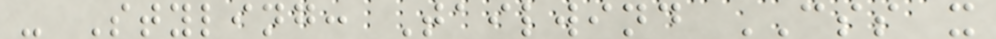- Styling: Tailwind CSS x
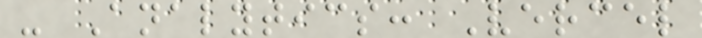- Analytics: Vercel
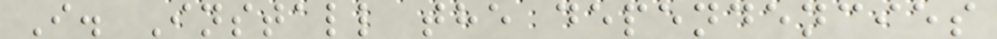I. Install the dependencies
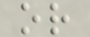or
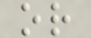or
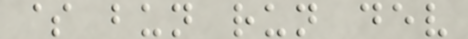$ bun run dev
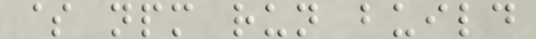$ npm run build
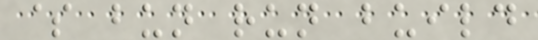$ bun run build
